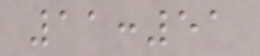11:51
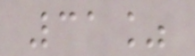31%
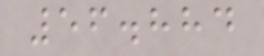56.884
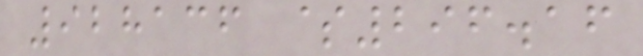928136 $296.16
